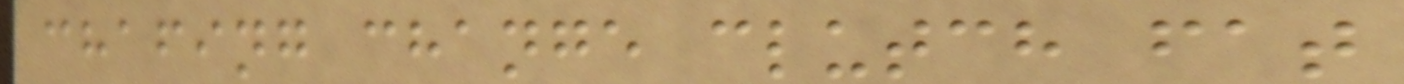chafing change clutch fat
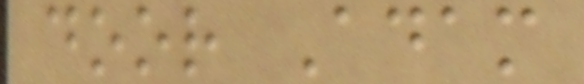door Adam
